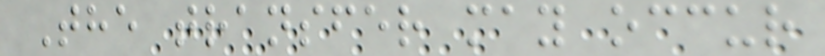The transfer may occur
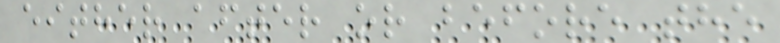either after or before the
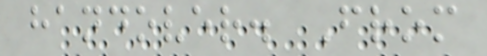handover. From
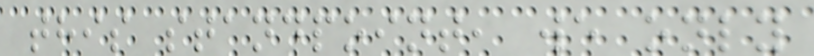this standpoint, we only
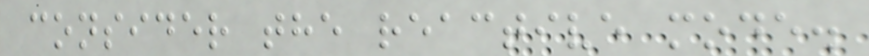consider the reactive mode.
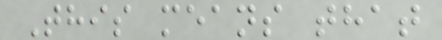This means that
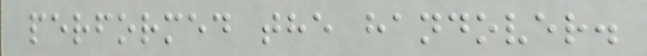performed the handover.
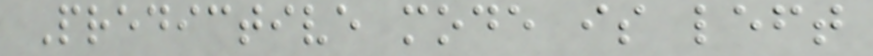Predictive mode is left
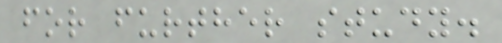for further study.
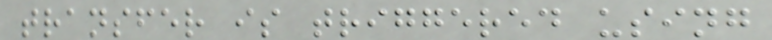transfer is triggered using
